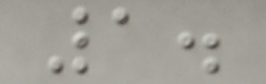1.
